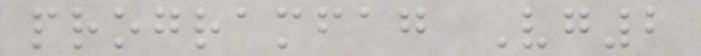programfag Vg2
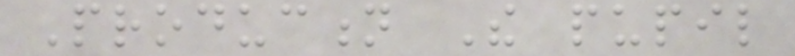Production The pupil
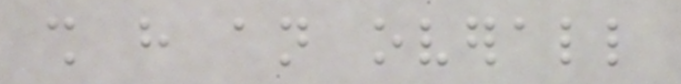shall have an overall
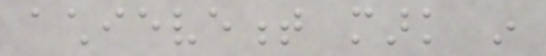achievement mark in
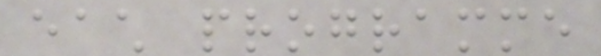each programme
